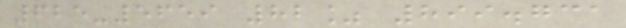625-5659 82% 899.731
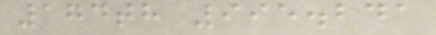174th 995.241
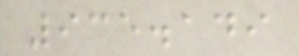935.149
